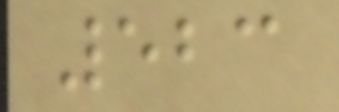523
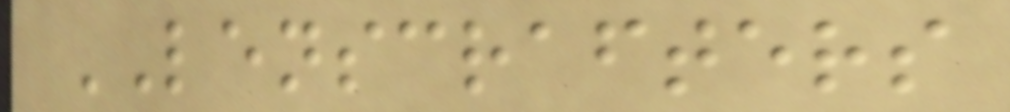LENSCRAFTERS
